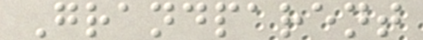Grandparent
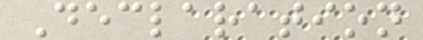Declaration
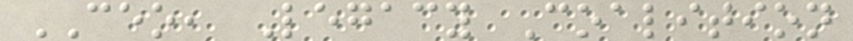CEO, Legacy Coalition
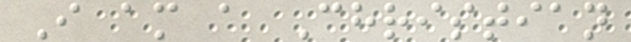I am a Christian
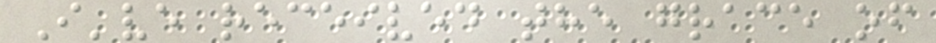I've received the grace of
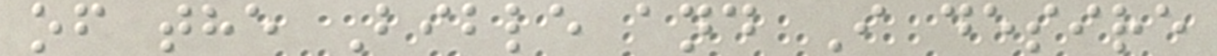of the Bible and I desire
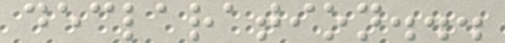declaration...
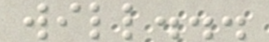will...
